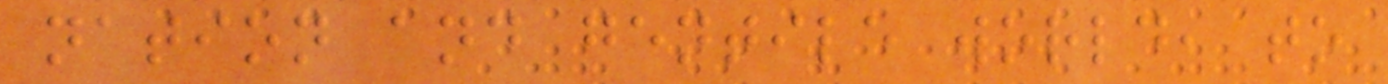nation and gentile world, to
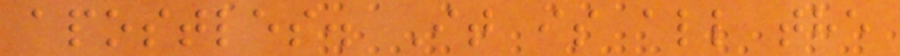apostles. It is all the
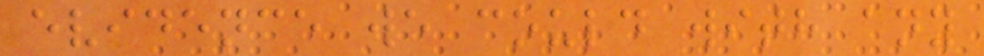evidence we could with any
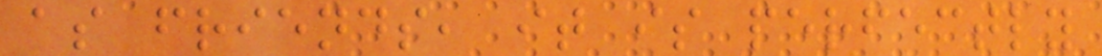as friends, it is perfectly
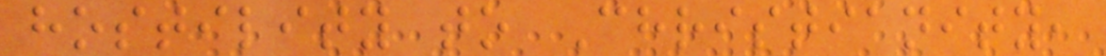hostility to Christianity,
